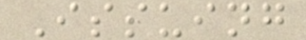Issuing
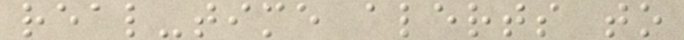real-time alerts to
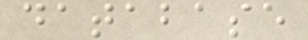database
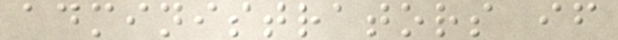administrators if
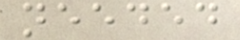needed
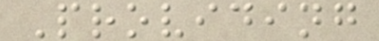Providing
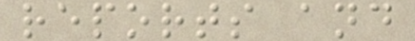reports and
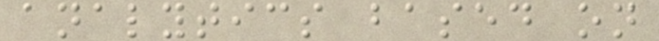analytics based on
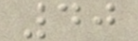40
